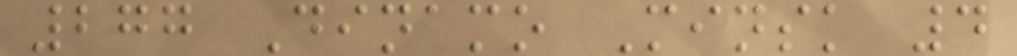277 Dinamo Minsk 4
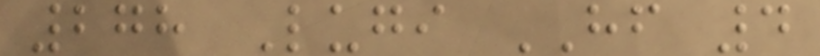278 Lugi HF 4
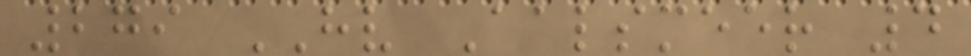279 HV Aalsmeer 4
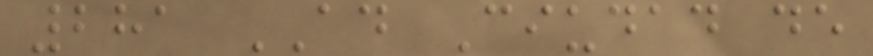281 AD Ciudad de
